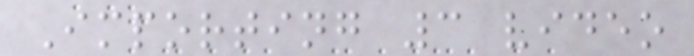Importing 3 video
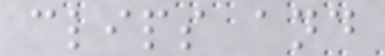clips and
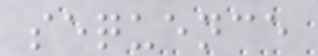sequence
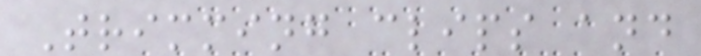Trimming clips and
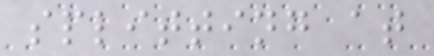splitting at
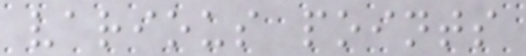various points
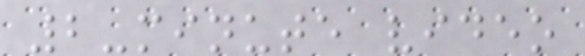2-minute video
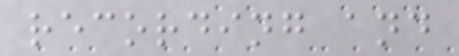recording and
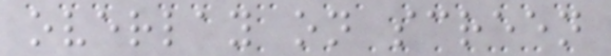overlay on screen
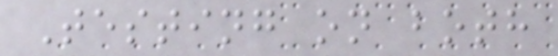Testing on both
